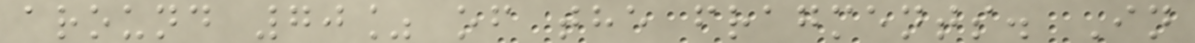around 70% of the fragments. In
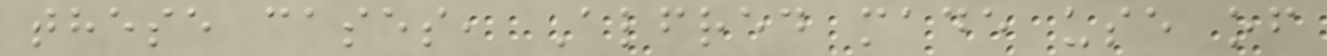these cases, Alfred made use of
